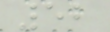52
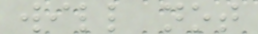will not
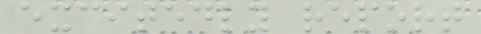excitedly report
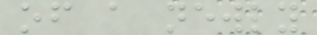of a newly
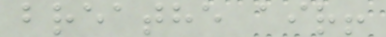breathe air!
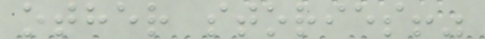other stories!"
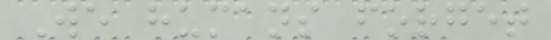We humans forget
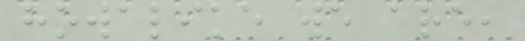howalike we are,
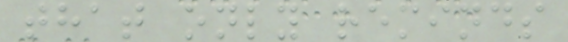that only reminds
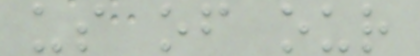us of our
